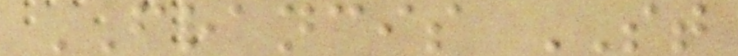FRANCIS ST
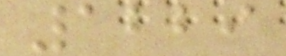1229
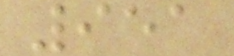951
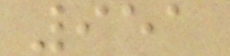951
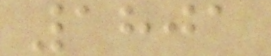1801
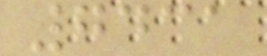7431
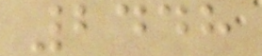2448
